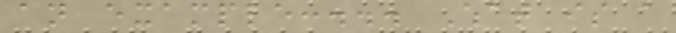an example:... What is a
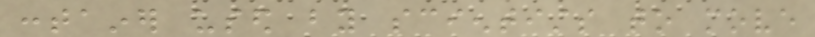container used by scientists to move
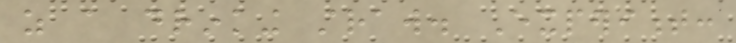as a drinking straw. Experiment:
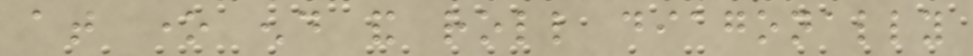at one end and roll diagonally
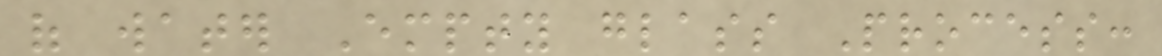of water Empty glass Process:
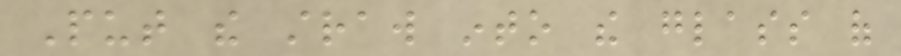Put the straw into the glass of
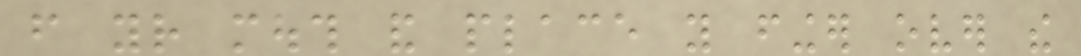from your mouth and place you finger over the
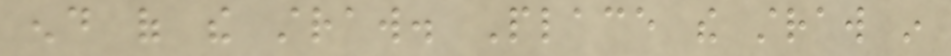end of the straw. Place the straw in
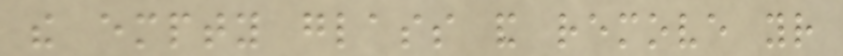the empty glass and remove your
